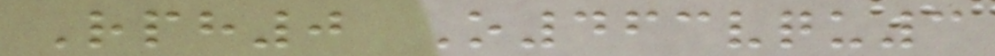Rph0 O463vqu3
